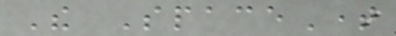The SpaceTime
